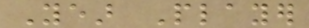Year Player
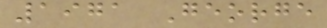1971 George
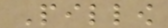Pillow
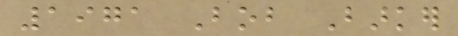1971 Bob Barker
